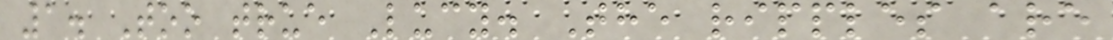1. Too true Lucy. The ripples are
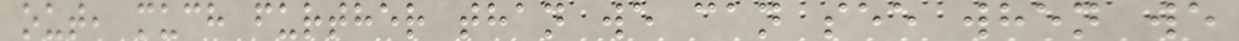out, much further than we can see when we
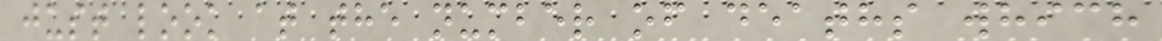just look at the number of deaths which
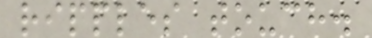ripples touch.
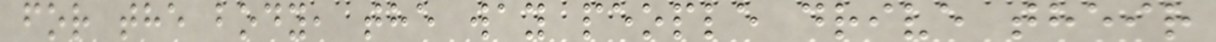for the body, the way people drive their
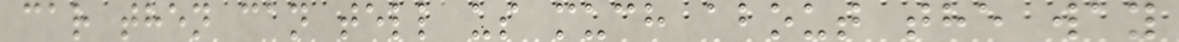car then can tell us much about the way
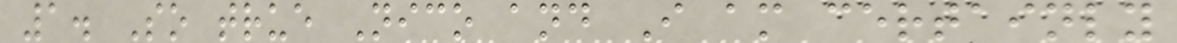1. So true Nico and I am certainly
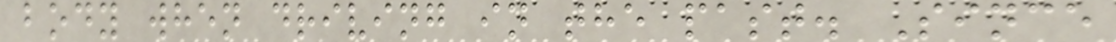body when driving in the past. Since
